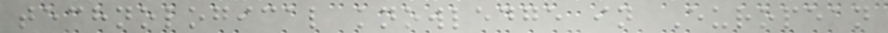technological knowledge in European
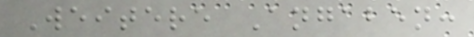Weitere Angaben:
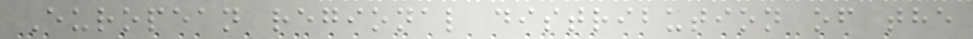European regional distribution of the
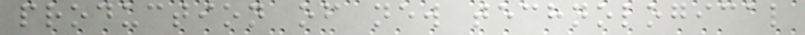production of new technological
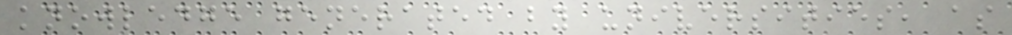knowledge generated by universities, as
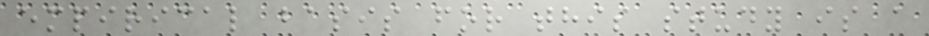empirical basis for this study is a
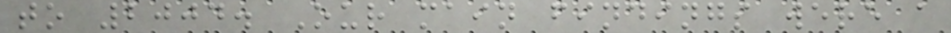to 2004. Our main findings were a
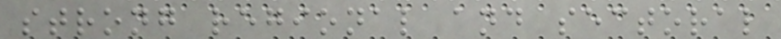strong regional and sectoral
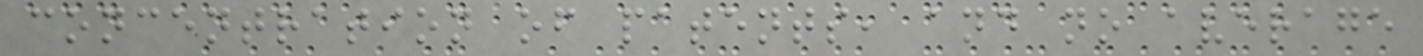concentration of patents, and no average
